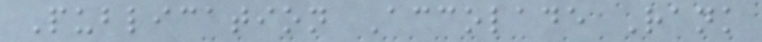Publication Accolade Rank
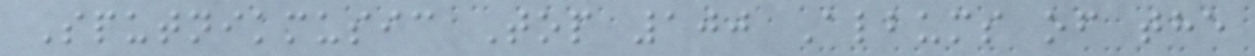Sputnikmusic Top 100 Albums of the
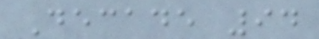Decade 94
